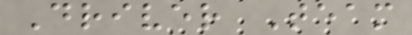Driver Team
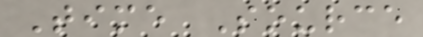Time Source
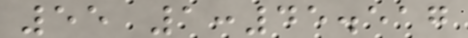55 1:45.517
